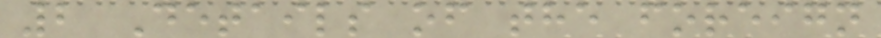2 Details of the foreign
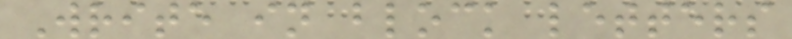Write in block letters
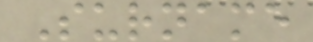Surname
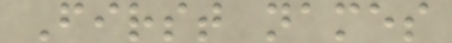First names
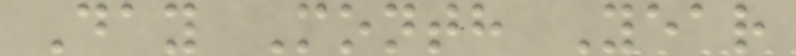Day Month Year
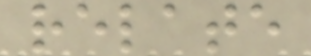relate
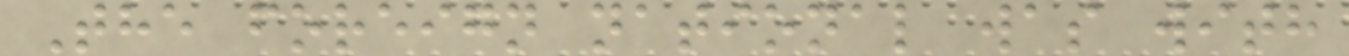The foreign national was with
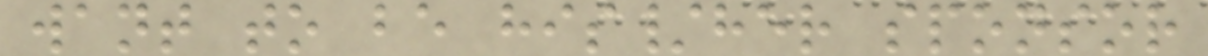want to be his/her sponsor
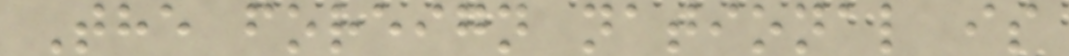The foreign national is
